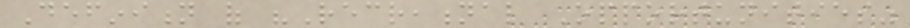Definition of "Recreational Opportunities"
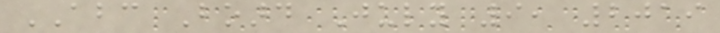ABC Board July 9, 2019
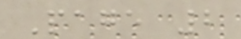Page 2
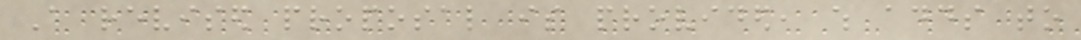A revised proposal is provided, which adds to
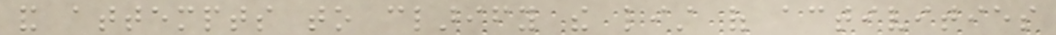and attempts to clarify the list of activities
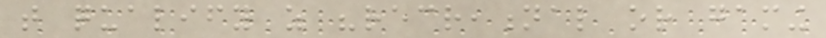that qualify as "recreational or gaming
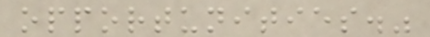opportunities."
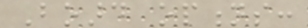Board options:
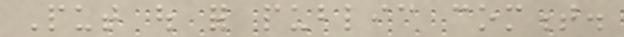Put out for public comment.
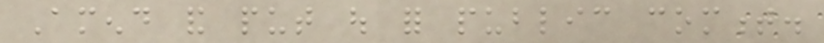Amend and put out for public comment.
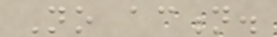No action.
